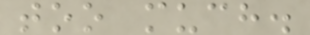too much.
